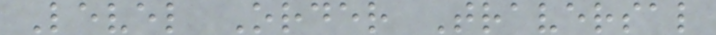Level Order Traversal
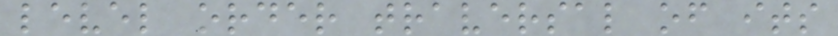level order traversal of its
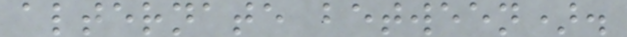alternate between).
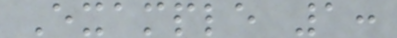Example 1:
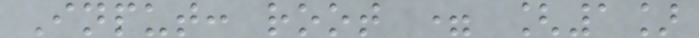Input: root = [1]
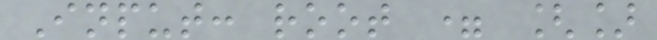Input: root = []
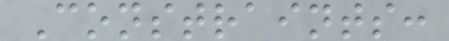Constraints:
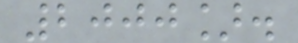2000].
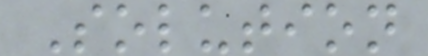Solution
